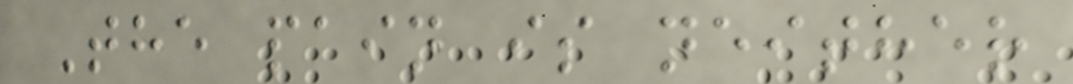The pain is neither
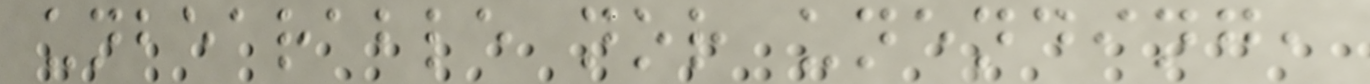unbearable nor unending,
